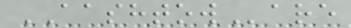AASHTOWare
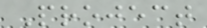Project
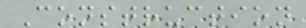Construction
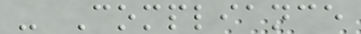- Compliance
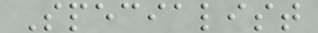Specialist
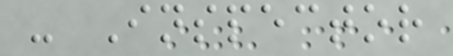- Inspector
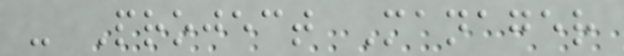- Project Manager
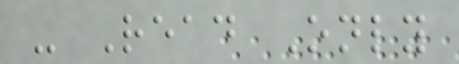- Read Only
